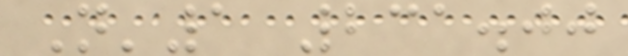N'1 231.00
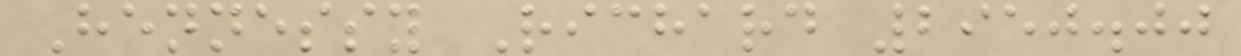Hennessy Richard 2950.00
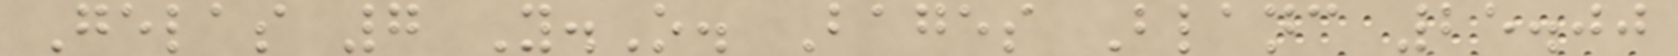Gelas 7 Y.O. Bages Blanc 25.00
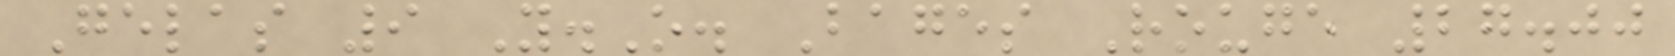Gelas 9 Y.O. Bages Rouge 27.00
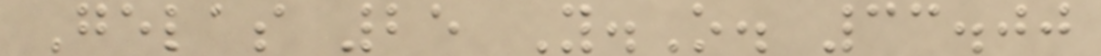Gelas 25 Y.O. 33.00
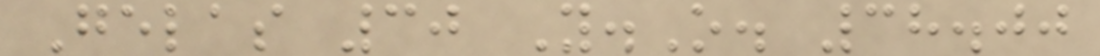Gelas 30 Y.O. 38.00
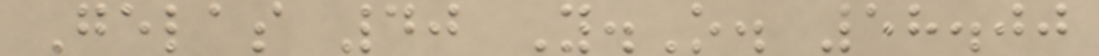Gelas 40 Y.O. 58.00
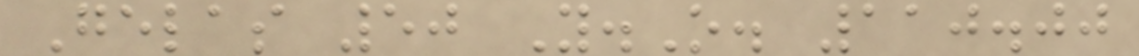Gelas 50 Y.O. 110.00
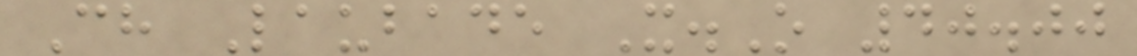Ch Laubade X.O 40.00
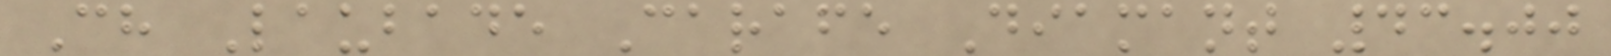Ch Laubade Carafe Diamant 43.00
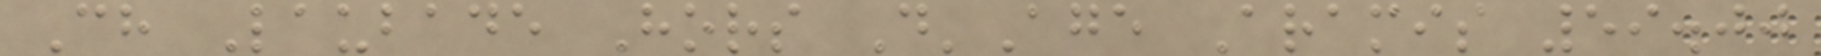Ch Laubade Hors D'Age Aramis 59.00
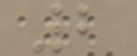2
